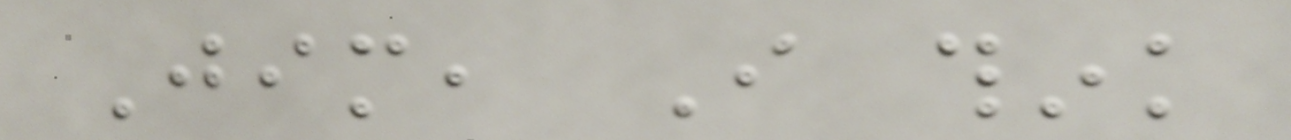Jim, I think
